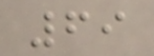69
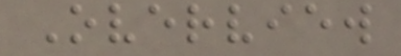Overview
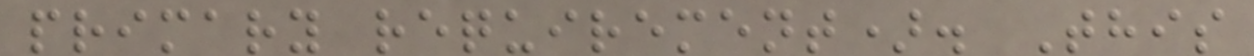primary requirement). This
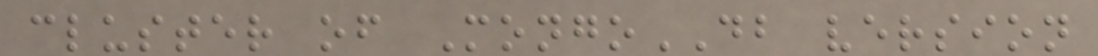cluster of MongoDB version
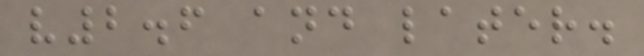v2.6 and later.
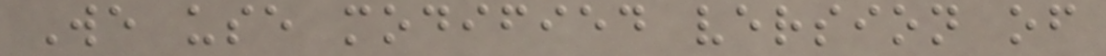We use modified version of
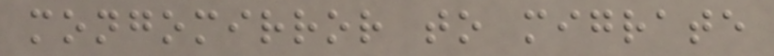mongomirror to migrate
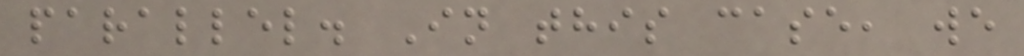parallel. In this case, we
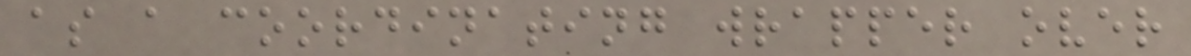as a coordinating wrapper over
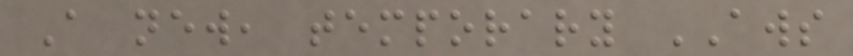A new, temporary AWS
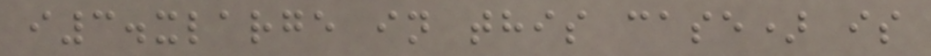i3.xlarge in this case) is
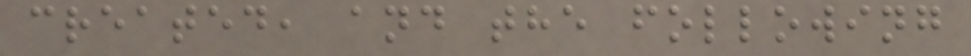created, and the following
